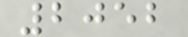2052
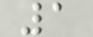1
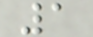1
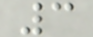3
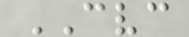CVC
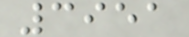3951
